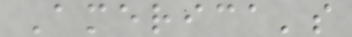America's
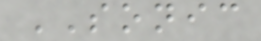SONIC
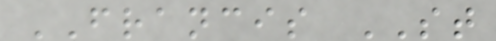FRANCIS ST
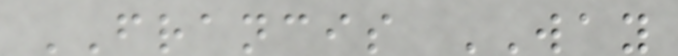FRANCIS WAY
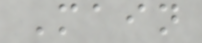Main
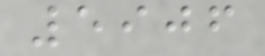5906
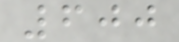600
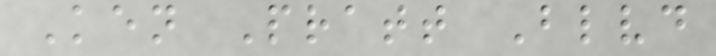Ken Pratt Blvd
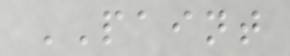PAINT
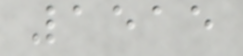1515
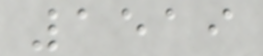1519
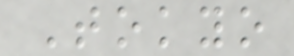Tokyo
